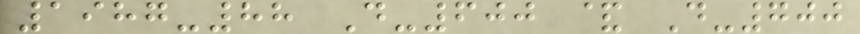1987-88 D-600 & D-700
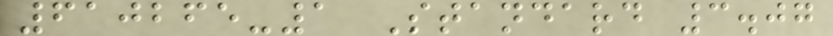610265-1 Standard 3.07
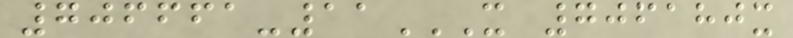706661-11X 706180X
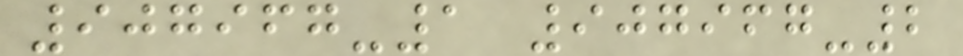907967-1 907967-2
